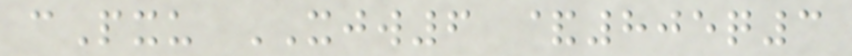cPxu XJW6 &805q3
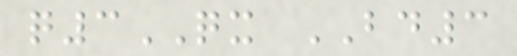q3QX BD3
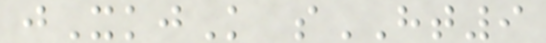jXkjK sHT9
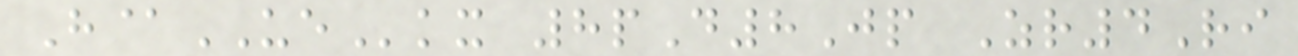H@UEkx 8pD8Jp Zr4Ri
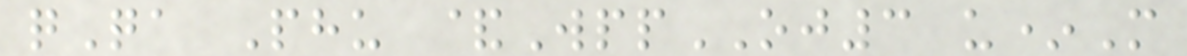qQa Phu &WppOJ3 u*M
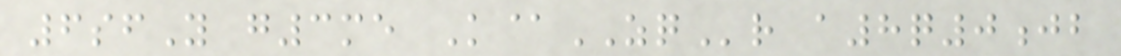6sfY g3me K@ZQr a8q0jb
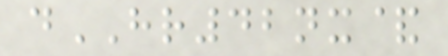dHR42nx&
